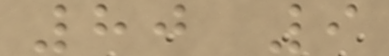80 9
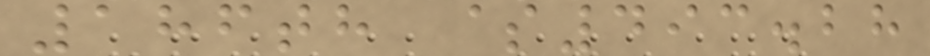186th $493.28
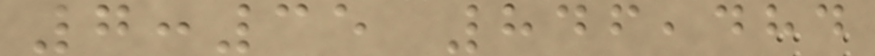7:35 846,484
